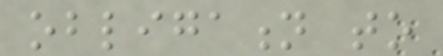obligation to
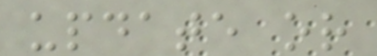update or
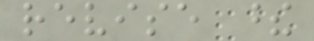revise these
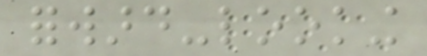forward-looking
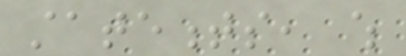statements, which
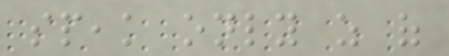speak only as of
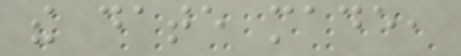the date made,
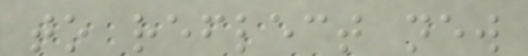to reflect new
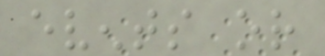events or
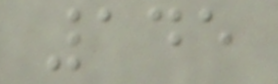145
